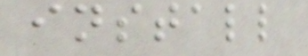install
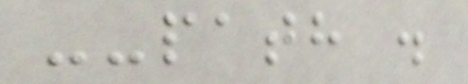--path .
